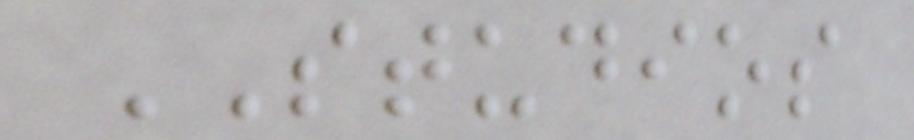STUDIOS
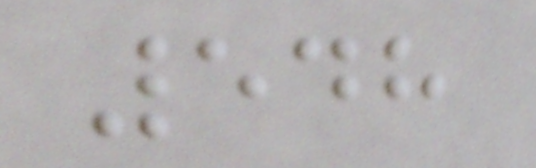548
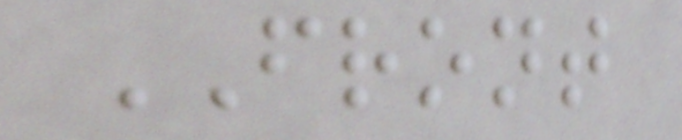FRONT
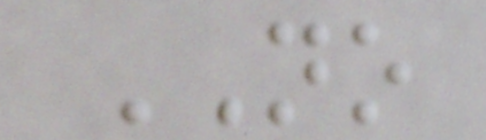NO
